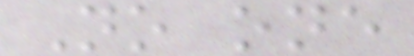No one
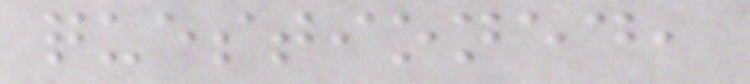questioned,
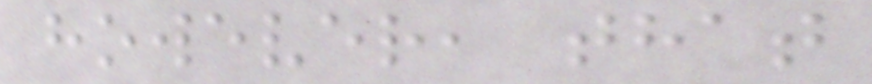however, that
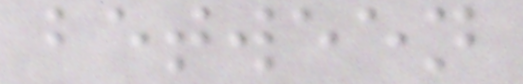between
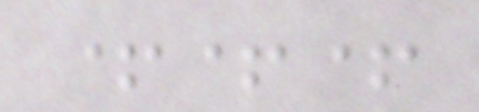+++
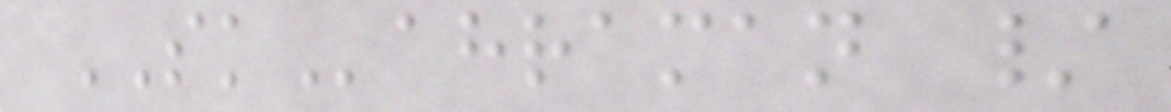SKahraman /
